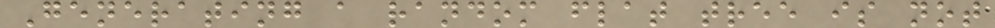Generating a random flat tree is not
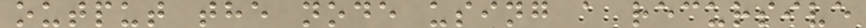output the node using a recursive
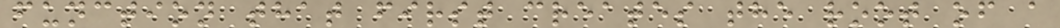function that first creates the root of a
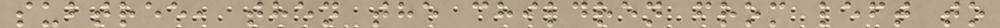subtree, then the children from left to
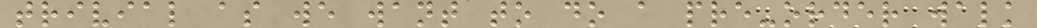trivial as we want to do a pre-order walk
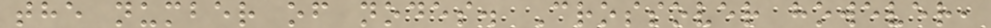the number of nodes. Crossover however,
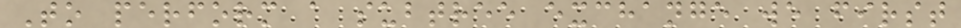To perform a subtree exchange we first
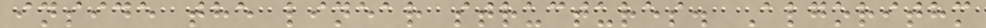inside the linear structures. Algorithm
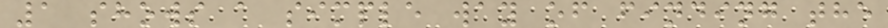1 shows a simple way of finding the
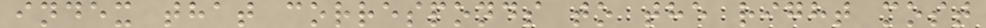index that corresponds to the right most
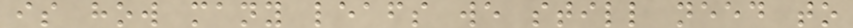is how many leafs we still need to
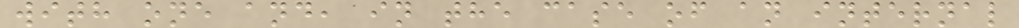with one and, in the case of an internal
